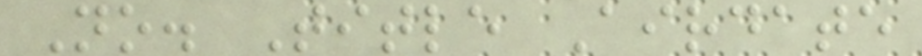No. Title Airdate
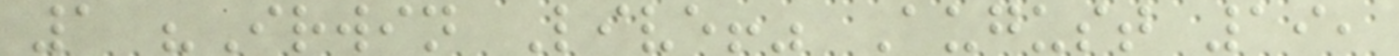1 "Irwin Live!" August 19,
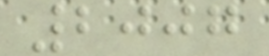2007
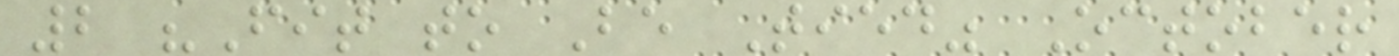2 "Fit to Be Tied" October
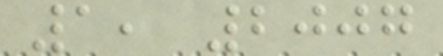1, 2007
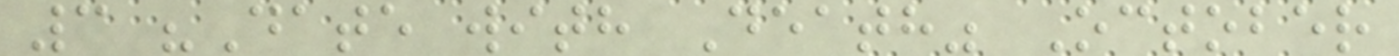3 "Date with Death" October
